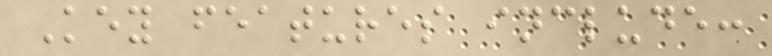Key features include:
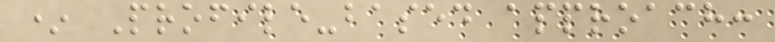* Profile-based approach:
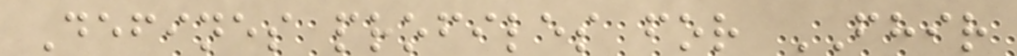Defines profiles for FHIR
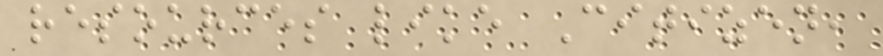resources like Citizen,
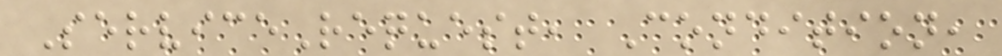ServiceRequest, Condition,
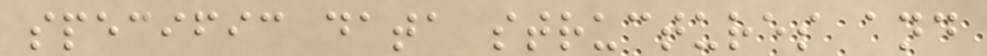specific data structures and
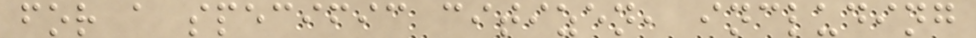for a specific citizen, including
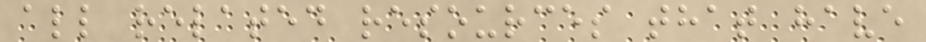all related resources that have
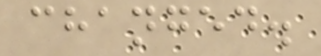changed.
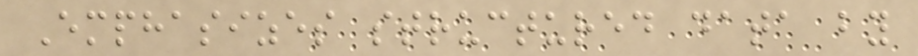Emphasizes structured data by
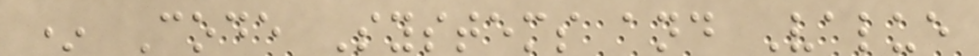* Code Systems and Value
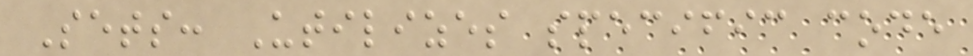Sets: Utilizes specific code
